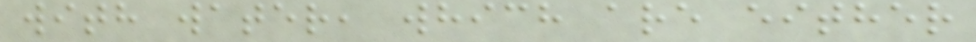with water, which are either
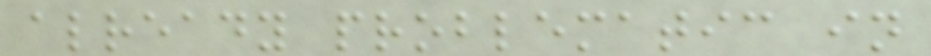already problematic in
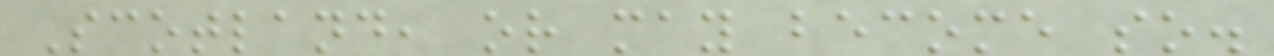Scotland, or may become so.
